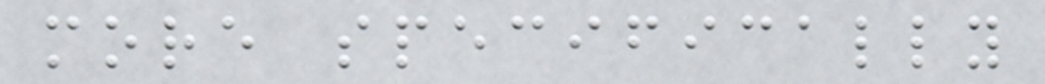more specifically
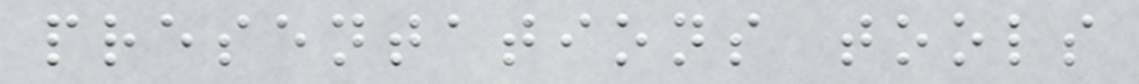presentations tools
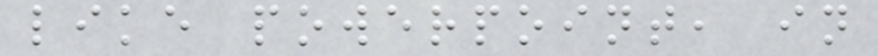like powerpoint, in
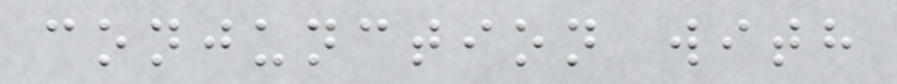conjunction with
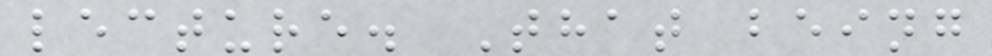lecture. That being
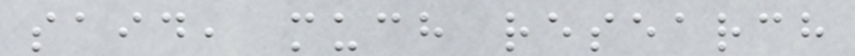said, much research
